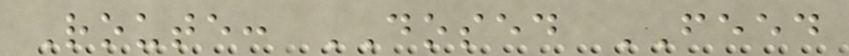Route: DOSED FEED
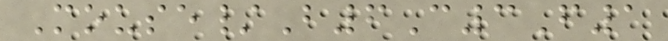Mouse/B6C3F1
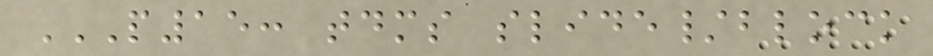P15: TDMS SLIDE/BLOCK
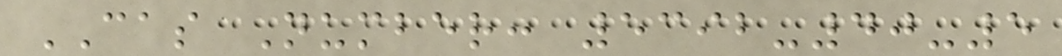CAS Number: 5392-40-5
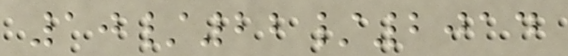10/22/2014
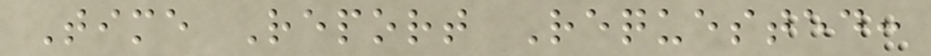Time Report Requested:
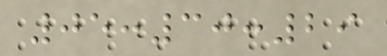05:30:29
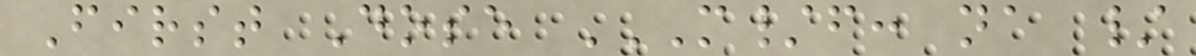First Dose M/F: NA /
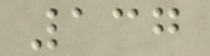137
